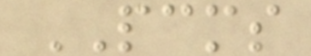PCMS
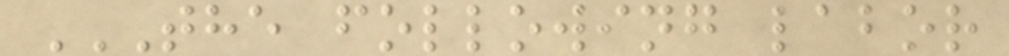THE FOLLOWING LABOR
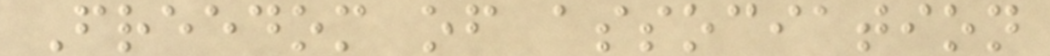Freedom of association
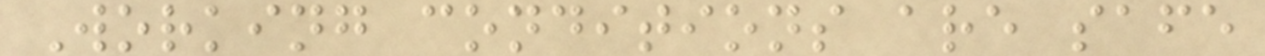Working conditions are safe
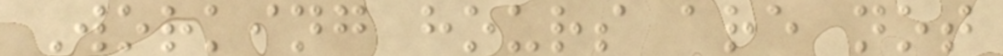Working hours are not
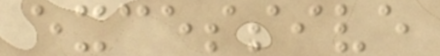excessive
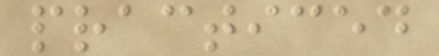practiced
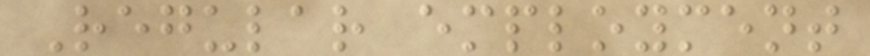Regular employment
